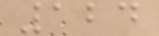124
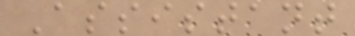Assistant
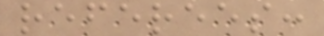referees:
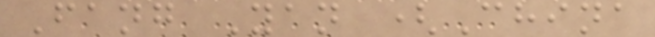Fang Yan (China
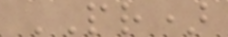PR)
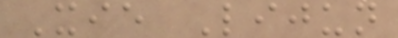Xie Lijun
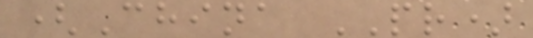(China PR)
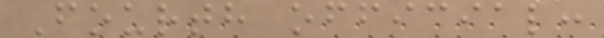Fourth official:
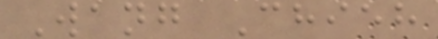Wang Chieh
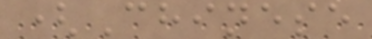(Chinese
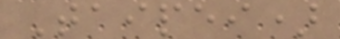Taipei)
